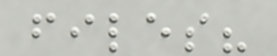files?
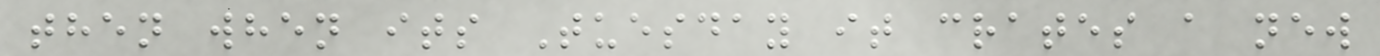then when its Tuesday it crates a new
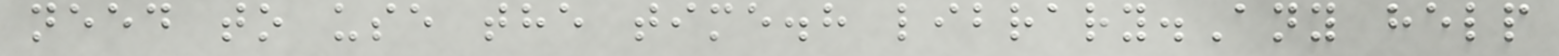need to use the time.h library.Any help
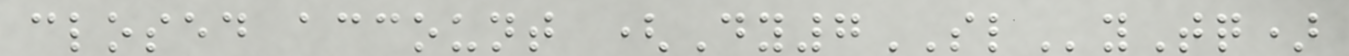closed account (Dy7SLyTq)
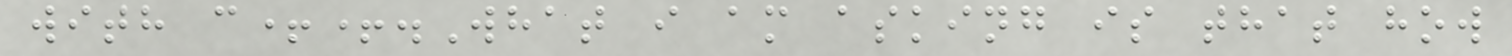with c++.What i am asking is that how
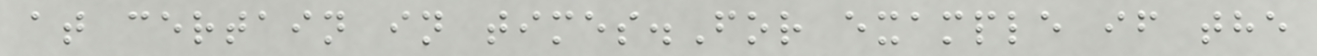at certain in times.For example if the
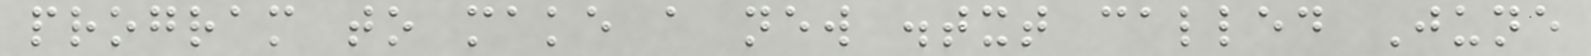program to make a new .txt called June
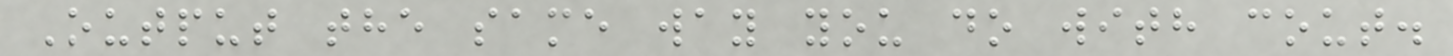Output the same way you do with cout.
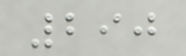290
